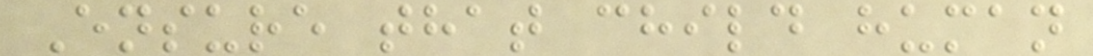Ensure that child human
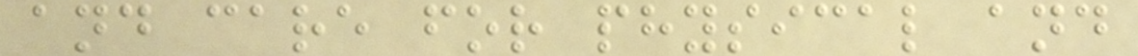and care for physical and
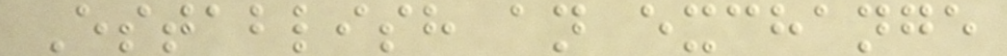Establish an exchange
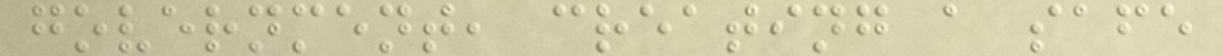government, creating a safe
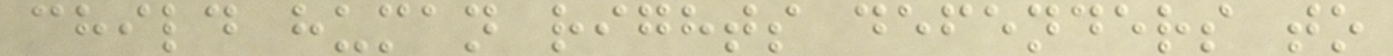child human rights defenders to
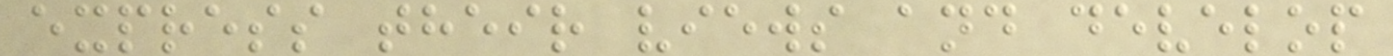express their views and develop
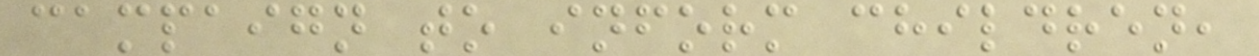campaign to inform children,
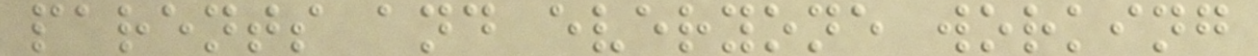parents and everyone working
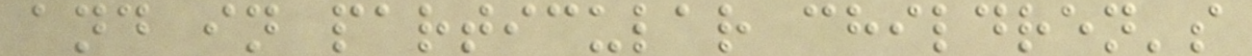and in particular children's
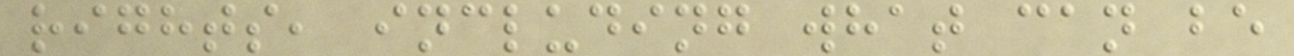rights, including what can be
